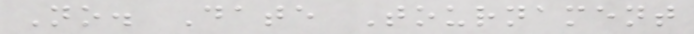No. Date Tournament
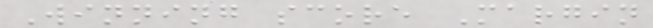Winning score Margin
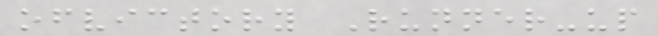ofvictory Runner-up
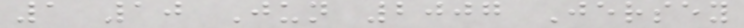1 10 Jun 2007 Jersey
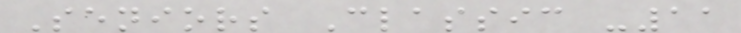Seniors Classic -11
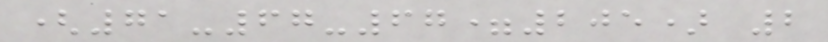(71-67-67=205) 2
